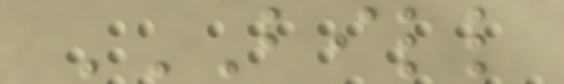BILL
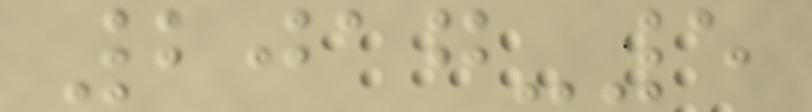2017-5
